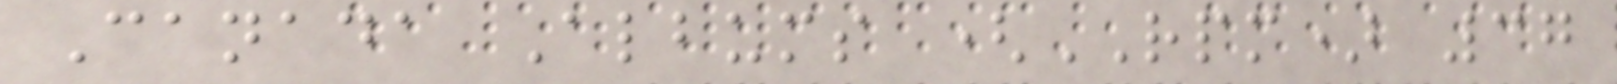Canada Albums (RPM) 37
